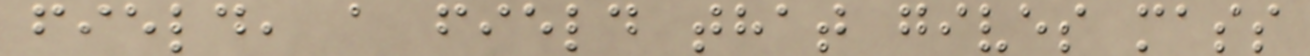field, a field that gives mass
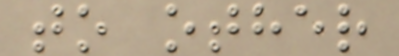to other
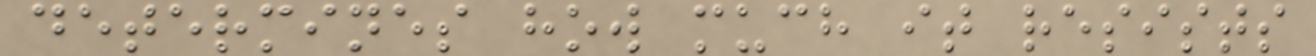determines how much it resists
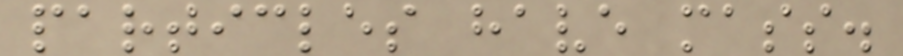particles have mass.
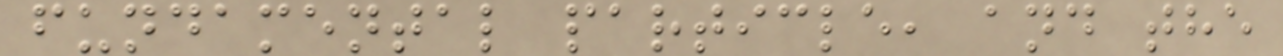fundamental particle, and the
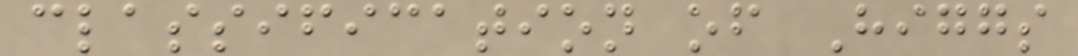classification of Higgs
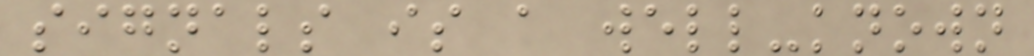signals is a well-known
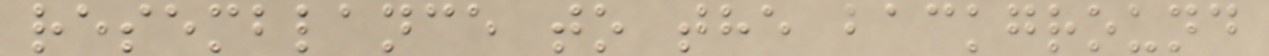resemblance to the background
